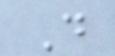D
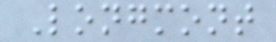Longmont
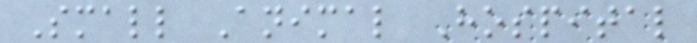Small Animal Hospital
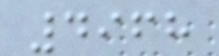4968
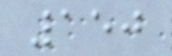150
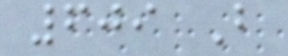609 B
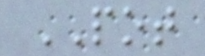POT
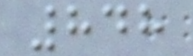848
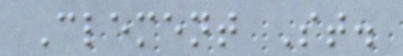Clement St.
